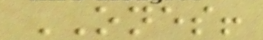ONES!
